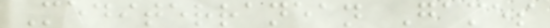Mediterranean Games
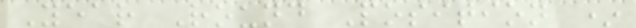Year Round Position *
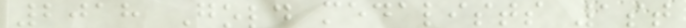2018 Gold medalists 1st
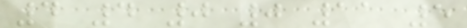4 4 0 0 11 5
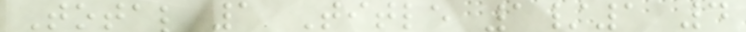Total 1 Title 1/1 4
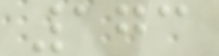173
